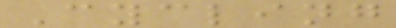Cycling
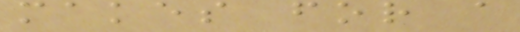makes for a
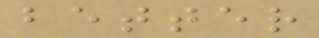better
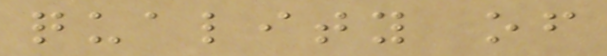quality of
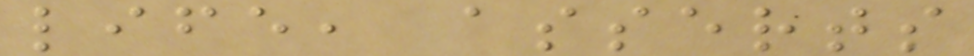life, asserts
